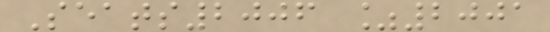Seats2006 %2001
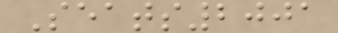Seats2001
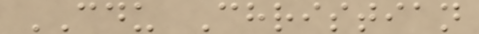CDU Christian
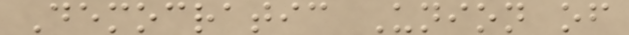Democratic Union of
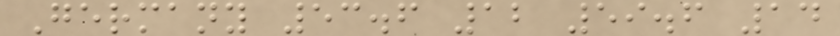Germany 53.6 12 59.6 14
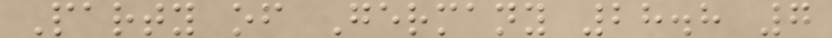Party of Germany 28.8 7
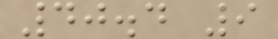40.4 9
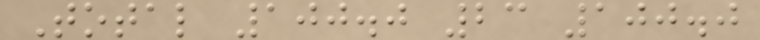Total 100.0 23 100.0
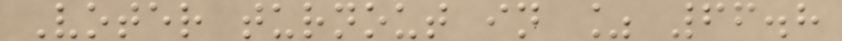Voter turnout in % 66.8
